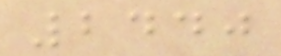2440
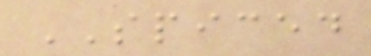SPICED
